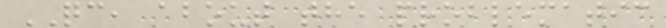QC, about the problematic
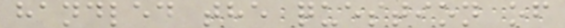handled the question of
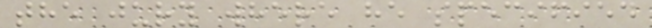the jury where he specified
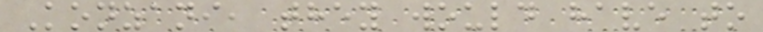Konzani, they would have to
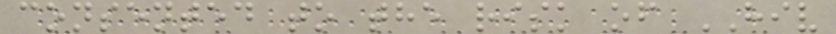consented to the risk of HIV
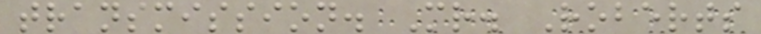transmission. Mr. Roberts
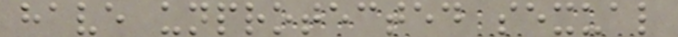have unprotected sexual
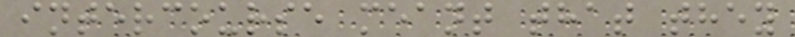intercourse meant that they
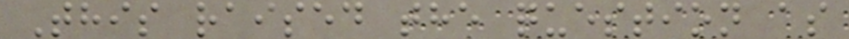This raised the question as
